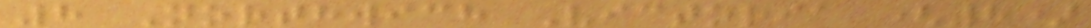8 Northwich Victoria (8)
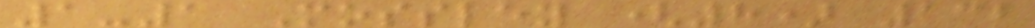1-1 Mossley (8) 132
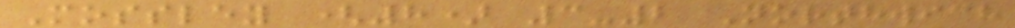Mossley (8) 3-2 Northwich
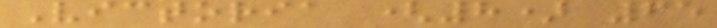Victoria (8) 65
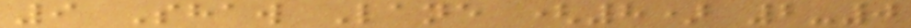9 Shaw Lane (8) 2-0
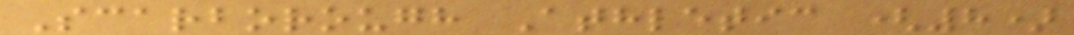Scarborough Athletic (8)
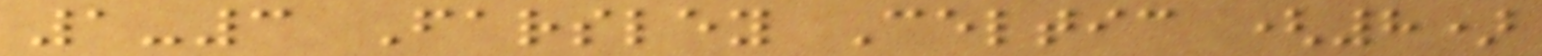1-3 Farsley Celtic (8)
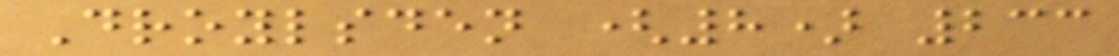Droylsden (8) 233
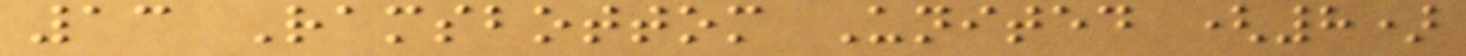13 Ramsbottom United (8)
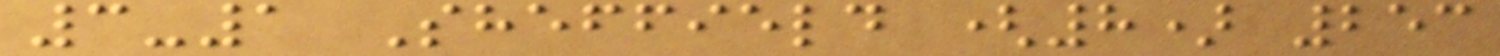3-1 Sheffield (8) 253
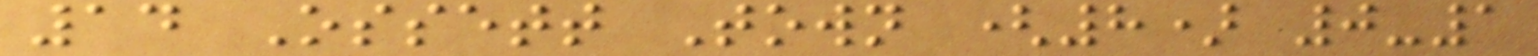14 Ossett Town (8) 0-1
